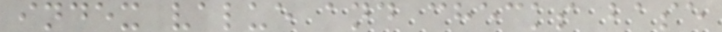index value and checks base
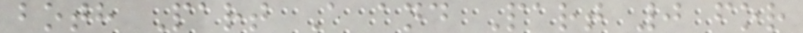both Part A and Part 0 for
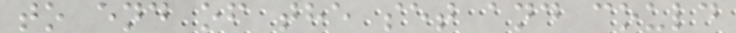to end of the set and could
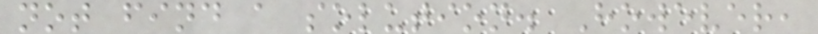not find a solution. However,
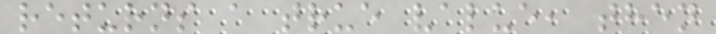returns a true value, then
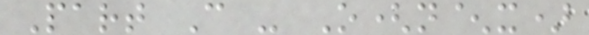Part C - O(n^x)
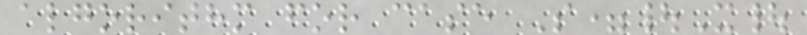algorithm for case S=|X|
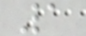1
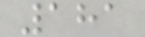181
